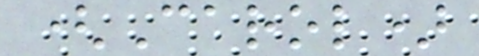(Carol)
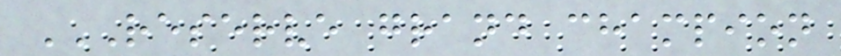RESERVE GRAND CHAMPION
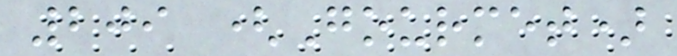209 (Gourmet)
